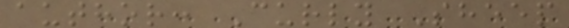author: Curly Sheep
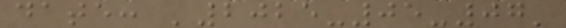date: '2025-05-07'
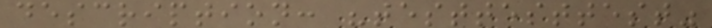description: "testtesttest"
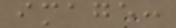image:
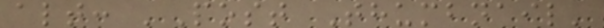alt: 'Post Thumbnail'
